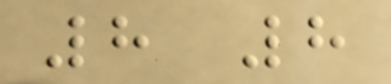8 8
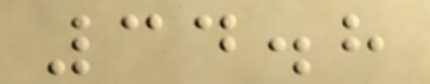34.8
